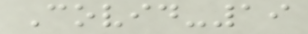Covid-19
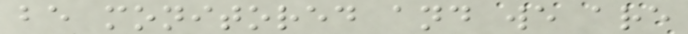be monitored and we are
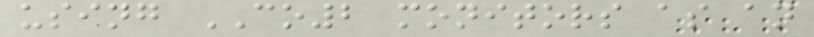using CO2 monitors as an
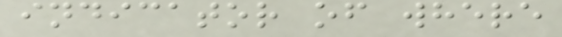indicator of where
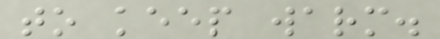to keep warm.
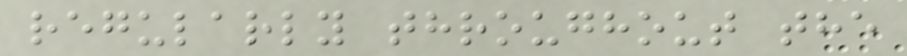regularly throughout the
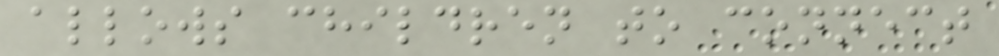allows children to connect
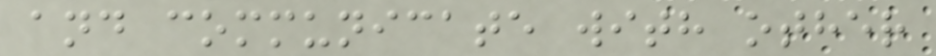and communicate with other
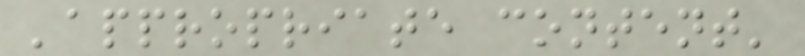'appropriate content'
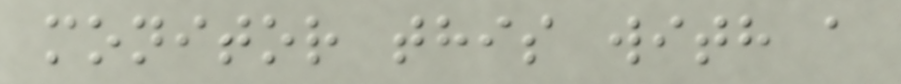monitor this with a
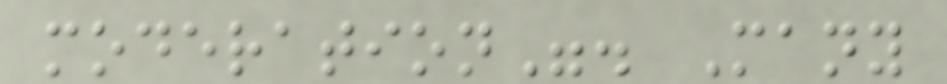moderation". Many
